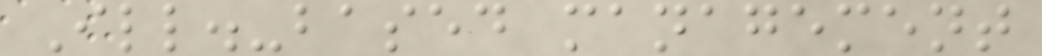Ill.-based management
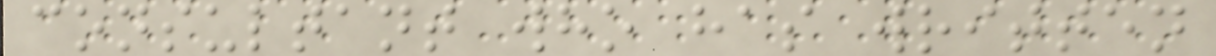consultant who has written
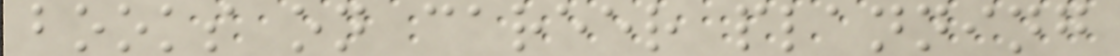books on career planning
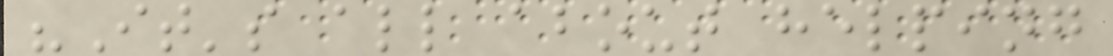"It's all about helping
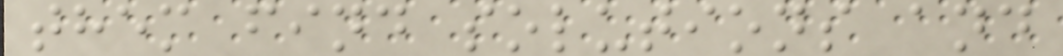them find solutions and
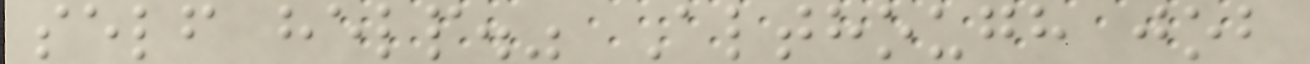self help." Although job
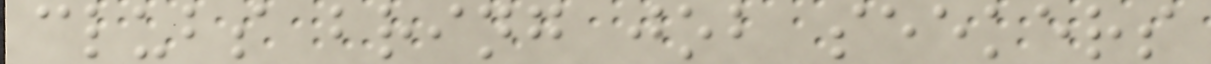clubs bring job seekers
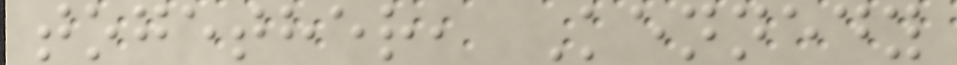together, Kennedy
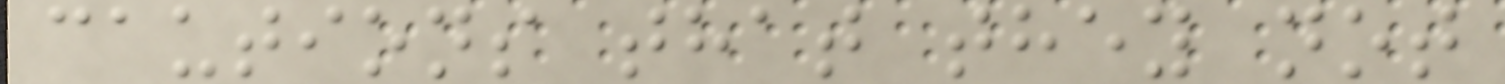cautions that they not
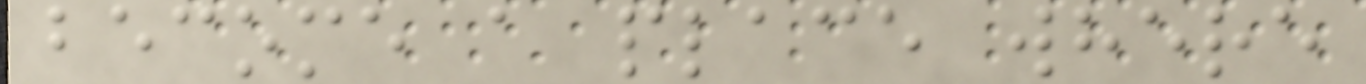become a place where
